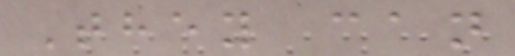They can
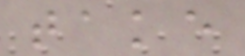take
